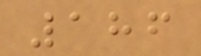186
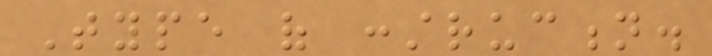Type of construction.
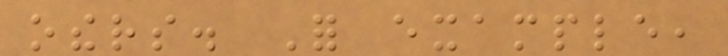others. For example,
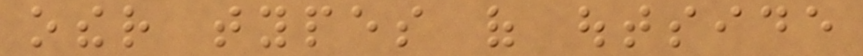other types of outside
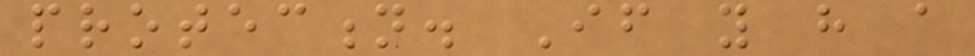protection. If you have a
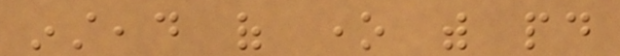instead of one with paid
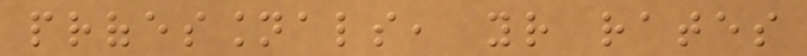professionals, your rates
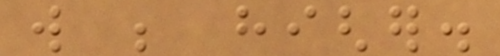will be higher.
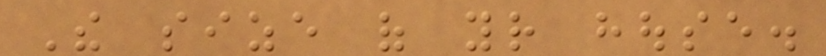The size of your house.
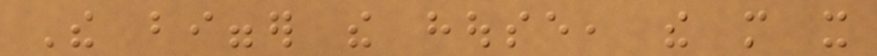The bigger the house, the more it
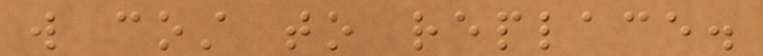will cost to replace.
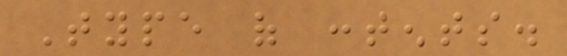Type of contents.
